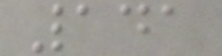141
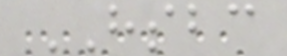HSBC
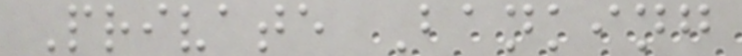Private Banking
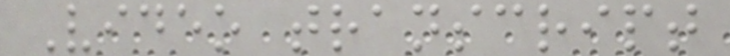Video transcript
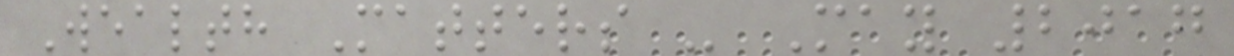Wealth Matters - May 2017
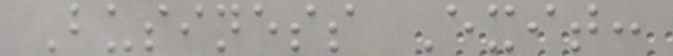Business Exit:
